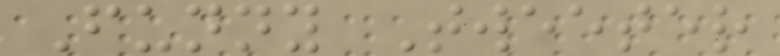Funny Tweeter
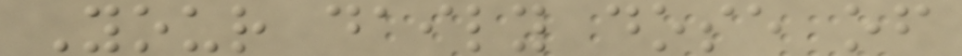Your daily dose of
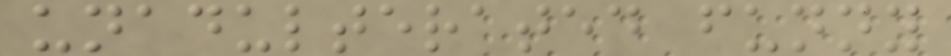unadulterated funny
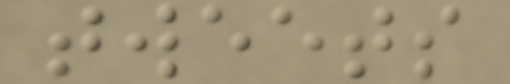tweets
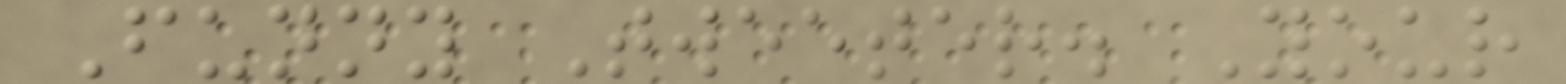Funny Tweeter. Your
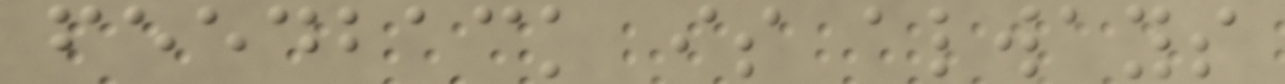feedback is always
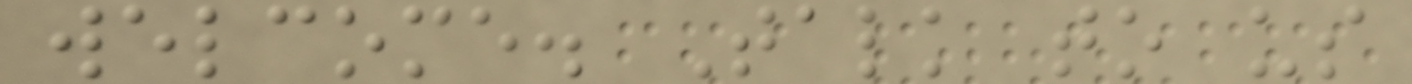welcome. Talk to us
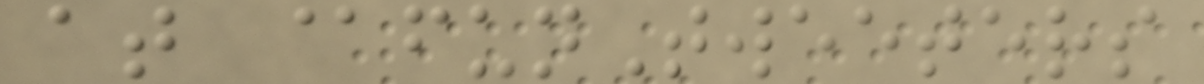at @funTweeters
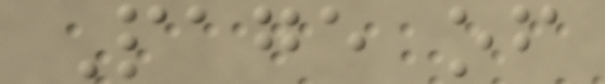Page of
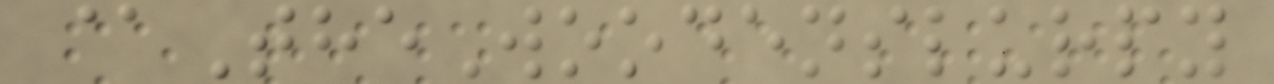@TheWoodenslurpy
